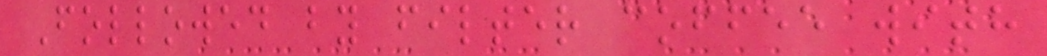Followed by filter coffee with
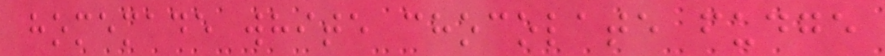homemade white chocolate fudge
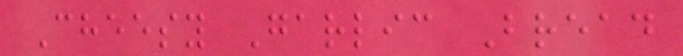Cheesy Garlic Bread
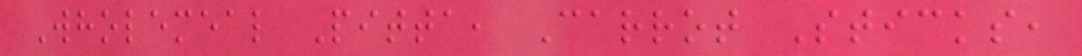Wholemeal Pitta, Carrot Sticks,
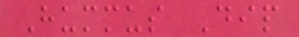Hummus Dip
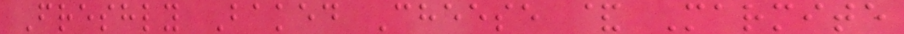Freshly Baked Cheese & Marmite
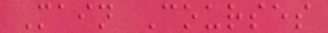Main Courses
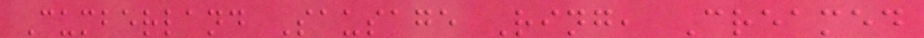Cumberland Sausage Ring, Creamed
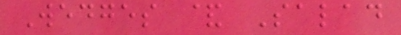Wedges & Salad
